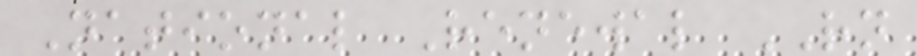National Renewal RN
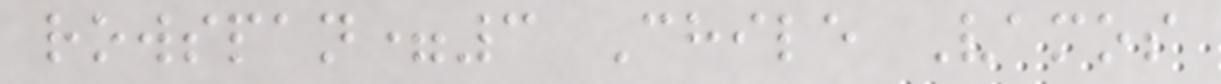rowspan=3 Chile Vamos
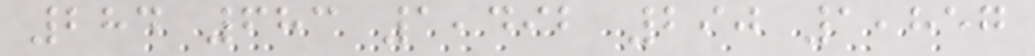284 683 1,492 290 1,857
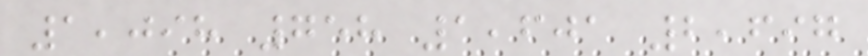1,098 758 1,601 2,697
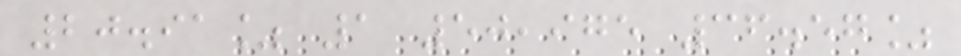20.91% 1 50,975 36.57%
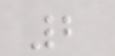2
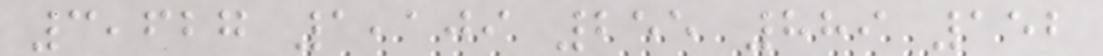3,627 1,109 255 889 152
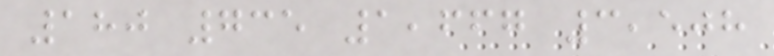180 735 1,667 3,508
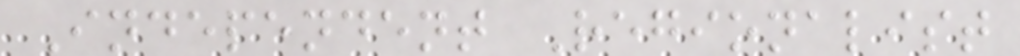Independent Regionalist
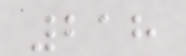218
